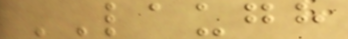LAUGH
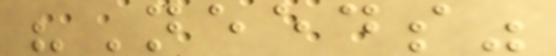"Needs"
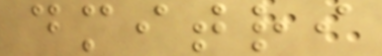dmitri
